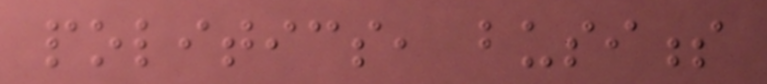politics, business
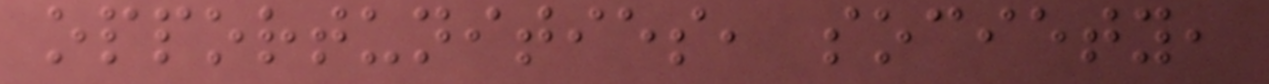opportunities, society,
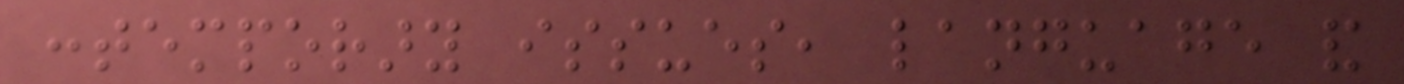contemporary issues, language and
